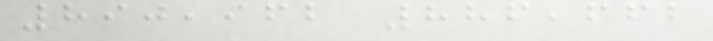890,962 886,662
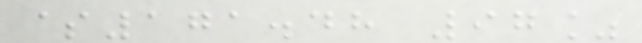$171.48 97%
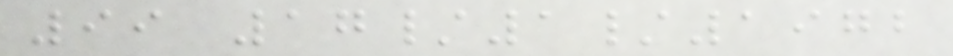99 17/1/1972
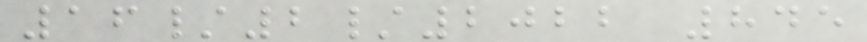16/2/2022 845
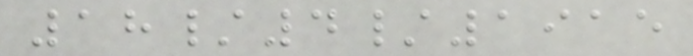18/4/1915
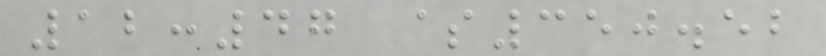12:47 $350.52
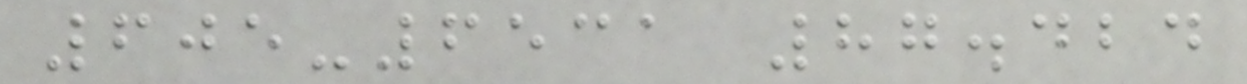605-6531 87.424
